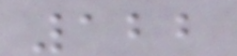122
